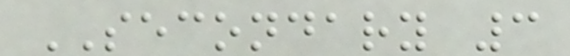SECONDARY 3
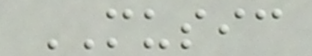MUSIC
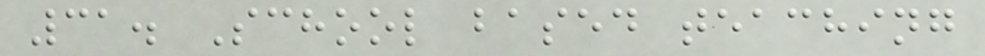31. School based teaching
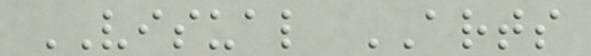VISUAL ARTS
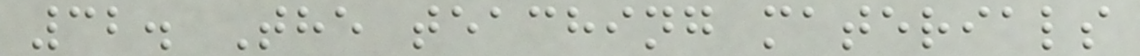32. The teaching materials
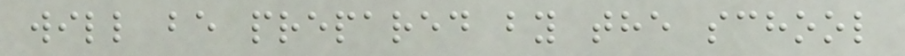will be prepared by the school
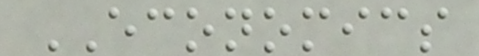ECONOMICS
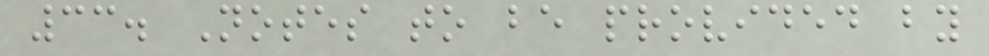33. Notes to be provided by
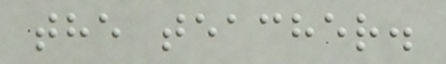the teacher.
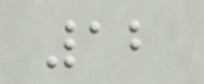12
